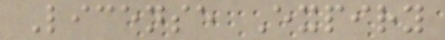License Expiry
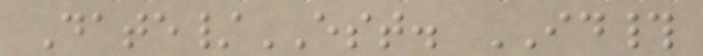Date/EST. ID#
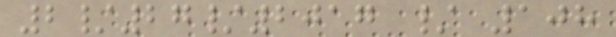2/27/2017 / 108
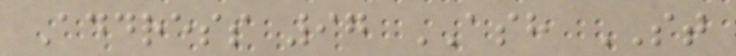Address 97 ASH ST
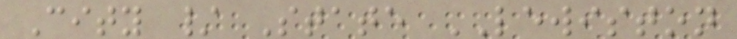City / State LEWISTON
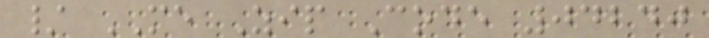/ ME Zip Code 04240
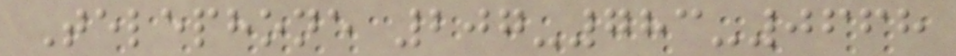Telephone 207-783-0668
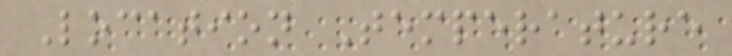Location Temperature
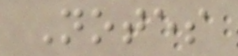Notes
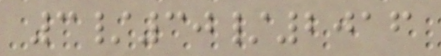3/30/2016
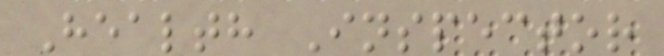Health Inspector
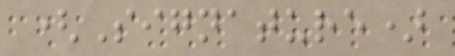(Signature)
